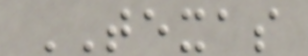TEXAS
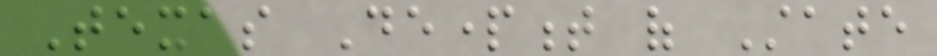Texas Department of State
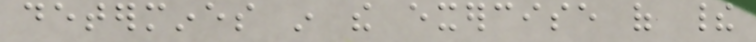determines in the exercise of their
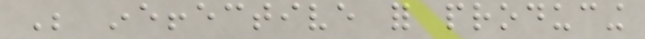Be ineffective for producing
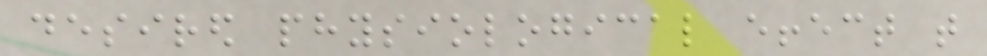desired physiological effect that
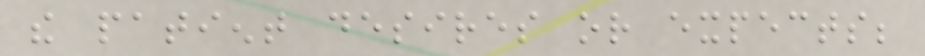the patient desires or expects;
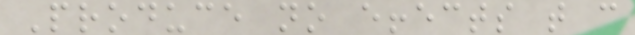Produce no effects that can
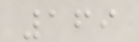169
